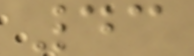43
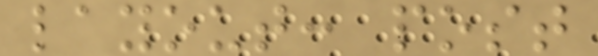layout: post
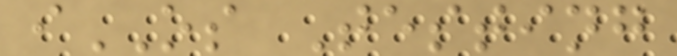iOS Testing
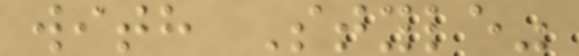with Style"
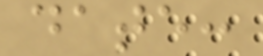date:
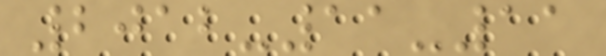2012-11-11
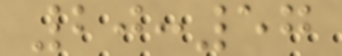20:57
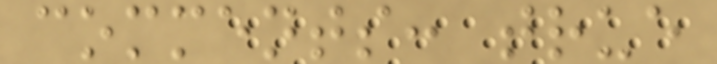comments: true
